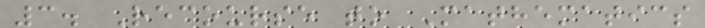3. Recourse to Mathematics
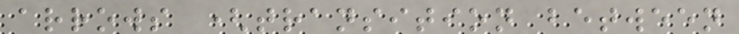arrows (transition between
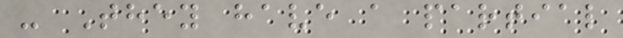- They have a partial
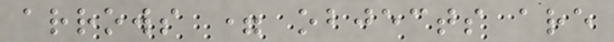arrows = objects are
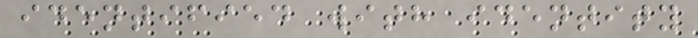identified with identity
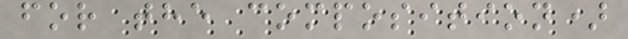for the composition)
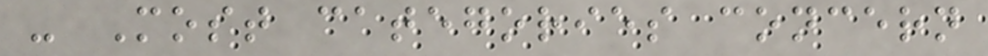- Most categories concern
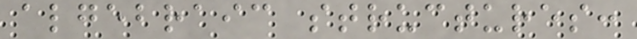algebraic structures:
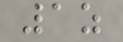1z
